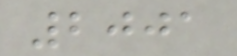2001
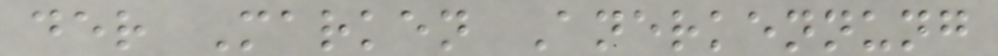der Marken Anerkennung
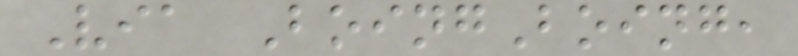Via BoingBoing,
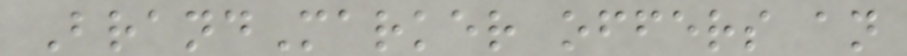BrandMarker offers an
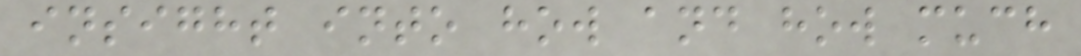insight into how and how much
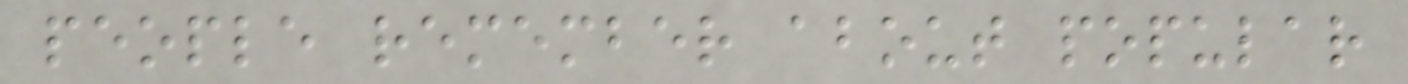people remember about popular
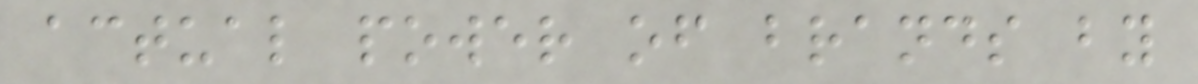actual power of brands by
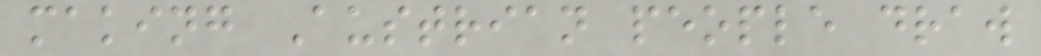making Austrian people draw
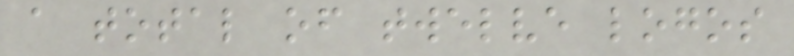a total of twelve logos
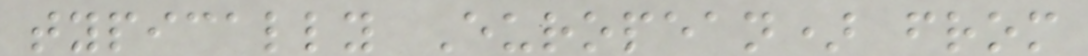typically European) from
